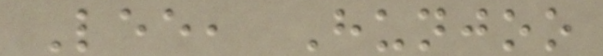Lee, Hunjoo
